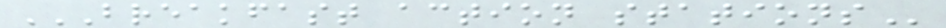BREAKFAST ACTION STATIONS
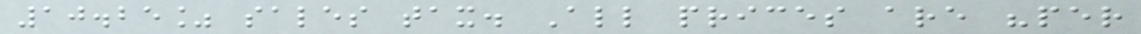10.25% sales tax. All prices are "per
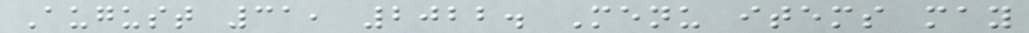August 31, 2022. Menu items may
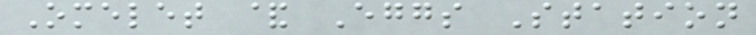Omelet & Eggs Station
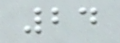24
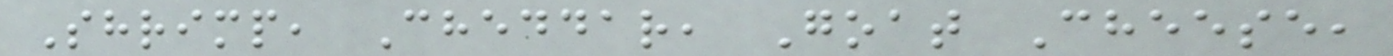Shrimp, Cheddar, Goat Cheese,
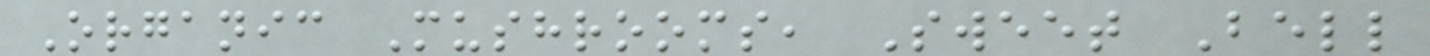Organic Mushrooms, Sweet Bell
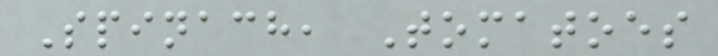Spinach, Tomatoes
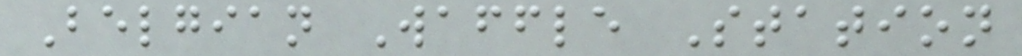Belgian Waffle Station
